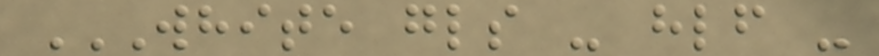WHITE GLS - HLF -
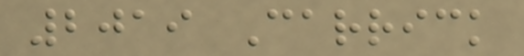2019 Carrick
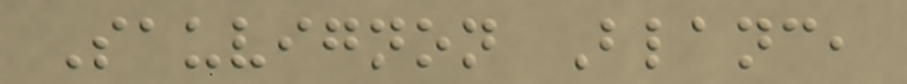Sauvignon Blanc,
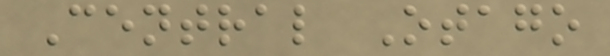Central Otago
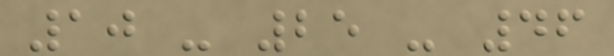10 - 25 - 46
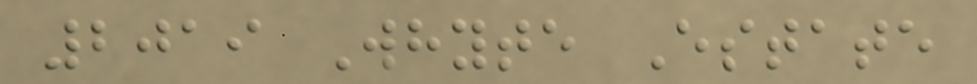2019 Whyte Estate
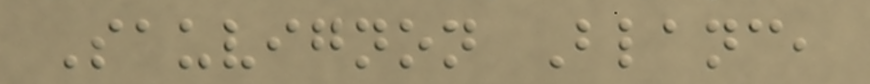Sauvignon Blanc,
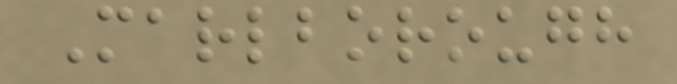Marlborough
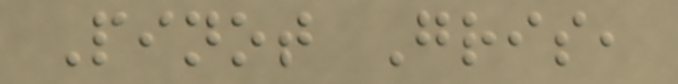Pinot Gris,
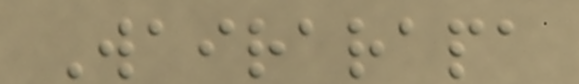Wairarapa
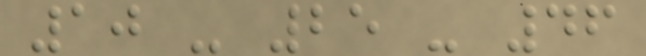10 - 25 - 46
